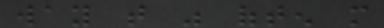way that was often more
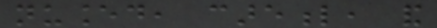nuanced, careful, and
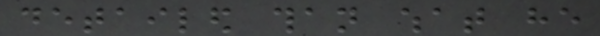detailed than what he
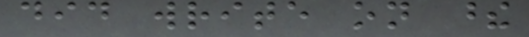did write on these
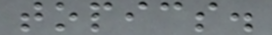topics.
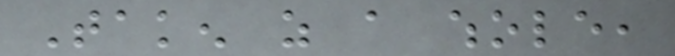Taken as a whole,
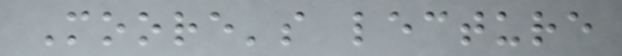Moore's lecture
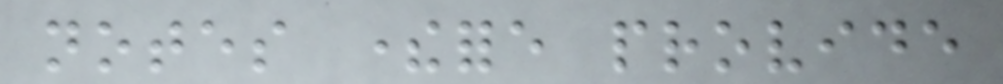notes therefore provide
